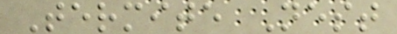Termite Nest
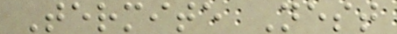Termite Nest
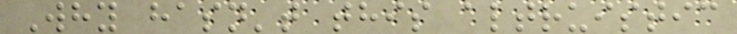Why hasn't this altruistic
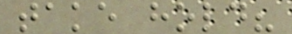take hold?
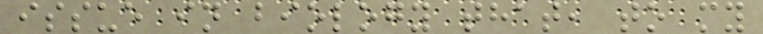issue in biology that, to my
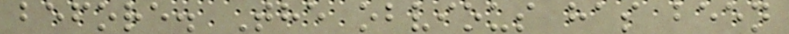before. The obvious has been
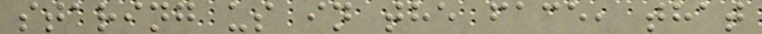staring us in the face, that
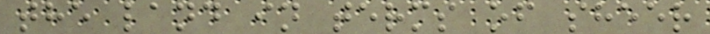the land in terms of sheer
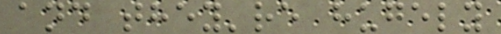and they're hugely
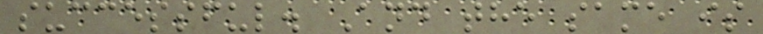successful. And the same is
